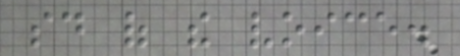said of the voice.
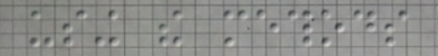using the methods
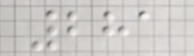281
